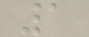1
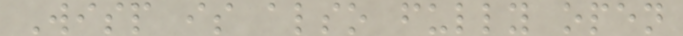Wisp is also fully open
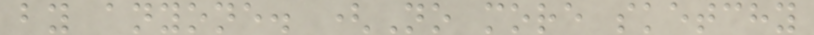by anyone. (No more sketchy
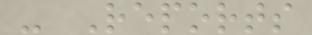- Reports
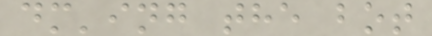dm'ing the bot
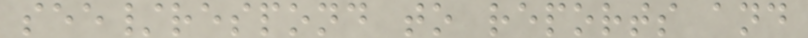see/respond to reports and
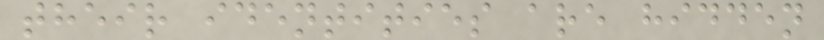their identities are hidden
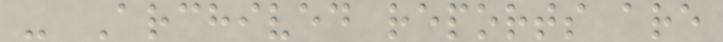- Archived reports are
